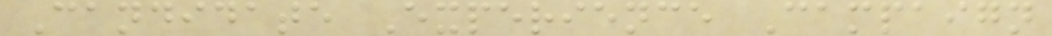Candidate Experience Campaign
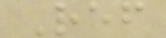Ref
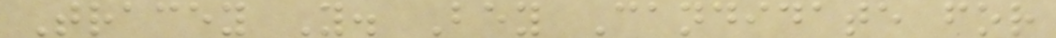Tracey Y. Bey Candidate for
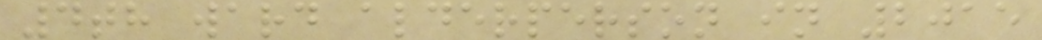4th ward alderperson in 2015
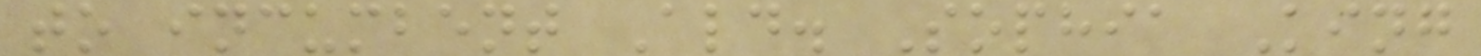to incumbent Ald. Sophia King
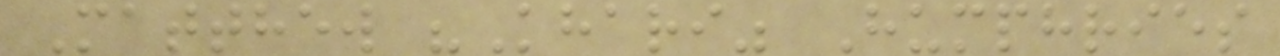Matthew "Khari" Humphries
